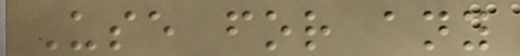Use for any
